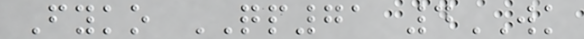Fyko QP71 4WK
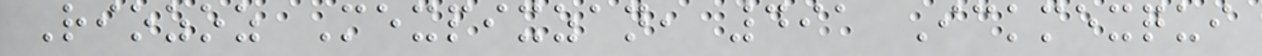Riozoz Mexpixzan, 491 Ickmexqui
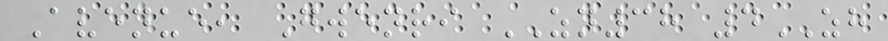Avenue, Gwenri ZN38 4ZH
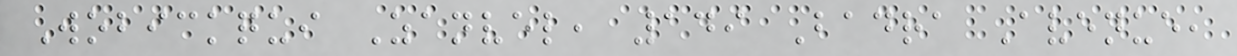Wobickqui Zanvel, 149 Badra Avenue,
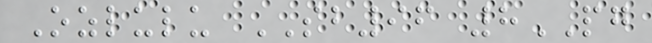Ozlulu SB96 8PG
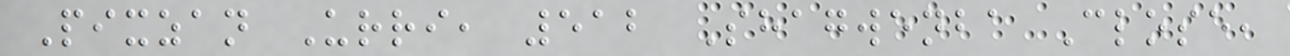Pixzan Urri, 512 Shagwenba Close,
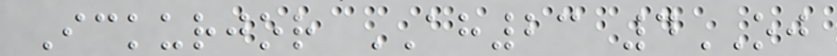Ickurjor AH23 4OJ
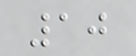10
